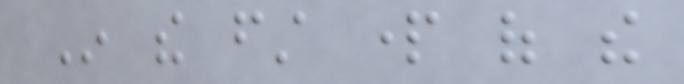In the first part of the
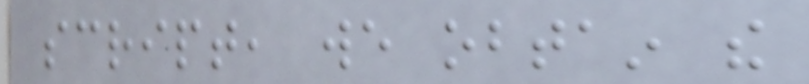script, we obtain the
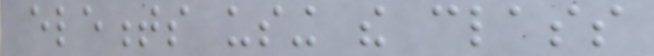elements using the class
